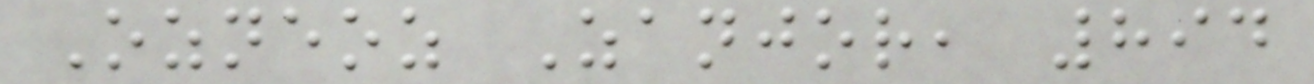Ozneoz Zanjor, 894
